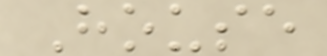House
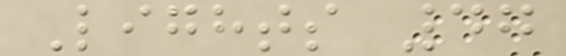Lights 47
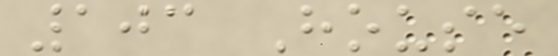103 House
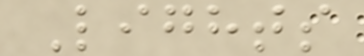Lights
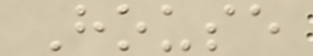House
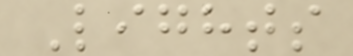Lights
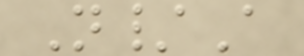N/A
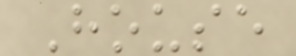House
